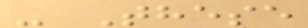- These
